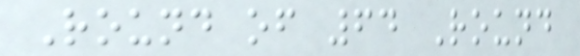Round of 64 Round
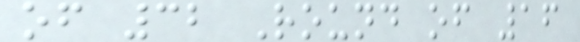of 32 Round of 16
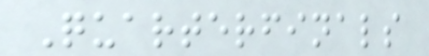Quarterfinals
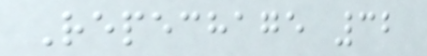Repechage 32
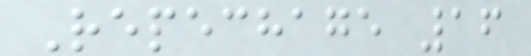Repechage 16
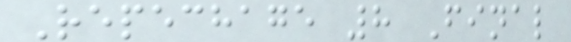Repechage 8 Final
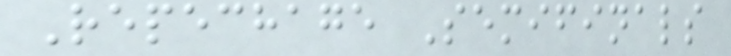Repechage Semifinals
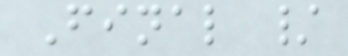Final /
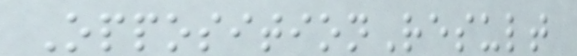OppositionResult
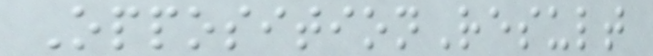OppositionResult
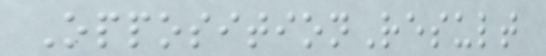OppositionResult
